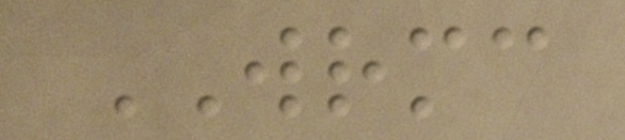WRMC
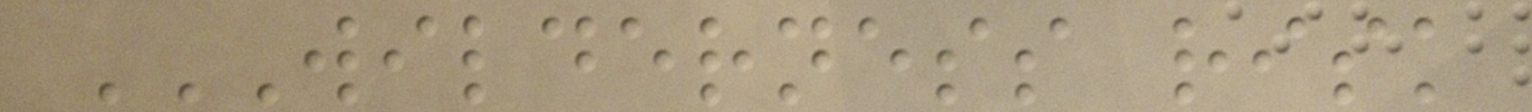WILDERNESS RISK
